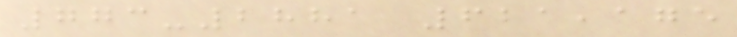773-2881 621,175
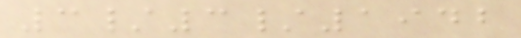3/3/1942
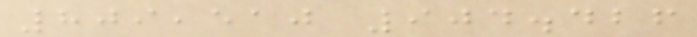809,510 904.426
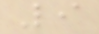9
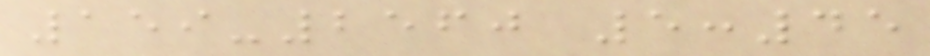159-2560 5:45
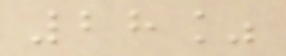28%
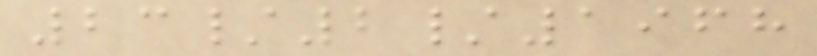23/2/1968
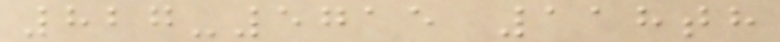827-5715 118th
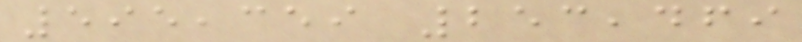595,359 253,469
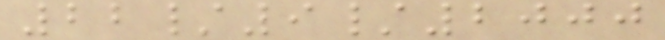22/9/2000
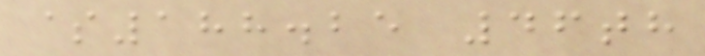$188.25 46th
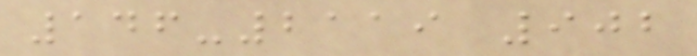146-2119 902
